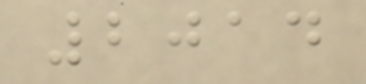2014
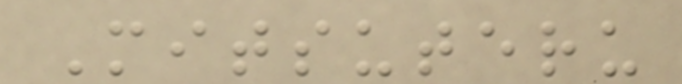Mitsuteru
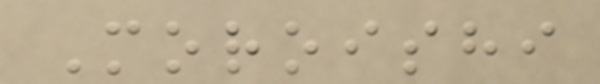Moroishi
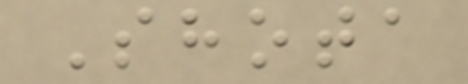Shota
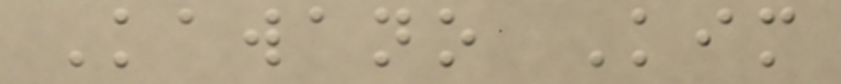Kawano Kim
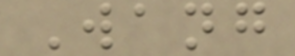Wang
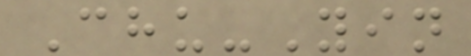Chu-Yin
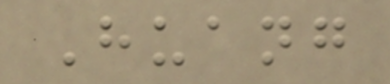Huang
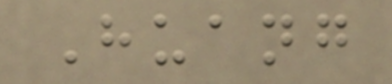Huang
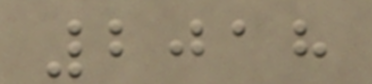2018
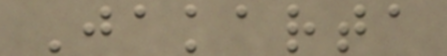Jakarta
